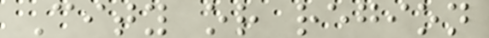City or region
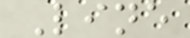Line
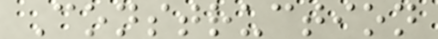Construction
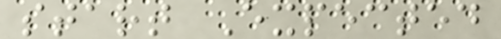start Expected
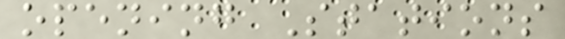opening Stations
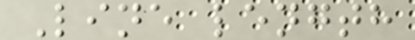Line length
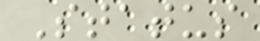Status
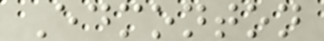Edmonton
